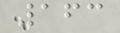163
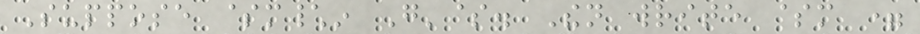Suppose $m\in G'$. Then write $m =
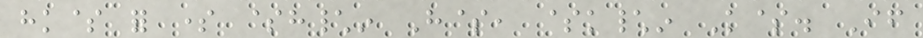hk$ for some $h\in H$, $k\in K$. If
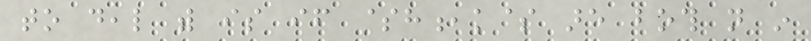to deal with is if $h,k$ are both not in
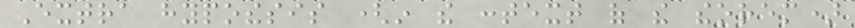Extra hypothesis (in the context of the theorem)
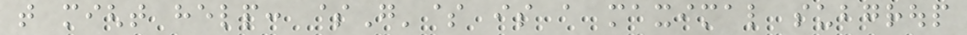that might help: $G'$ is a maximal subgroup
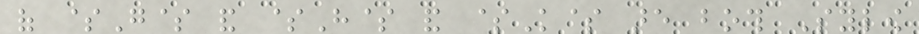of $G$ and $H$ and $K$ are both Sylow
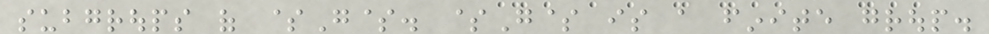subgroups of $G$. $G$ is a finite group.
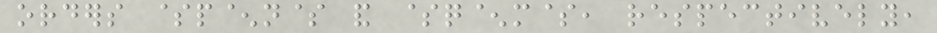orders $p^n$ and $q^m$, respectively,
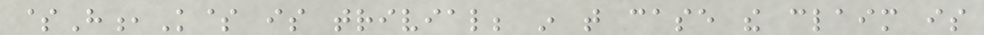$H,K$ is trivial; in that case the claim is
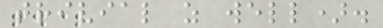trivial as well).
